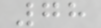78
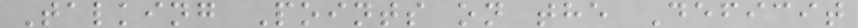Talking Points on the Deficit
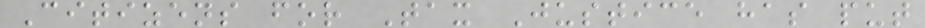Citizens for Tax Justice has put
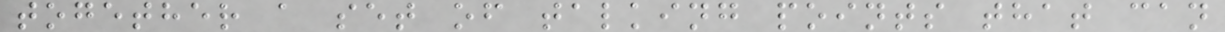together a set of talking points that can
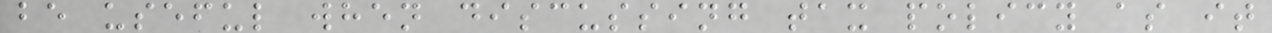be useful when discussing tax policy as it
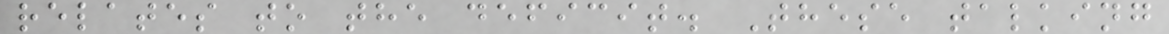relates to the deficit. These talking
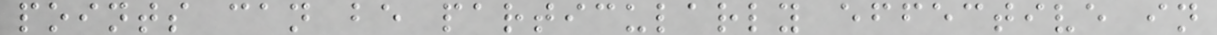points can be particularly effective in
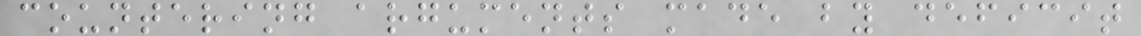countering arguments made by deficit
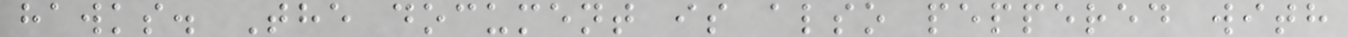hawks. The document is also peppered with
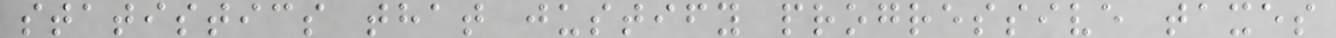statistics that justify progressive taxes
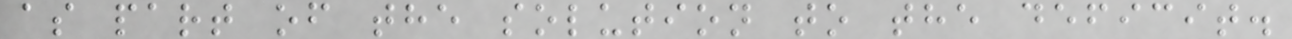as part of the solution to the deficit.
